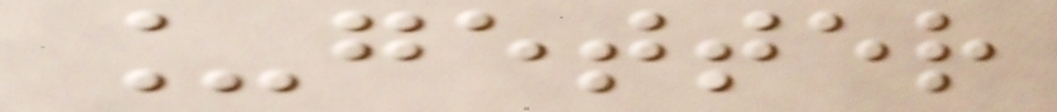_getter
